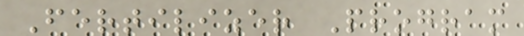Fertilizer Program
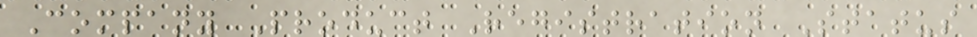Company Product Registration Status
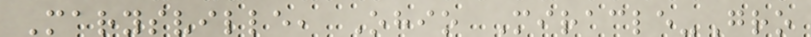Marysville, Ohio Miracle-Gro
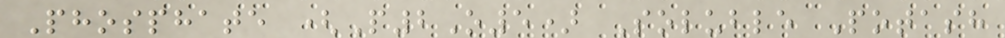Phosphate (P2O5) Soluble Potash
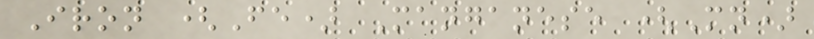Iron (Fe) Manganese (Mn)
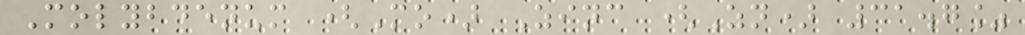Molybdenum (Mo) Zinc (Zn) 31.7%
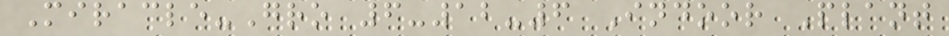Miracle-Gro 6-12-6 Indoor Plant
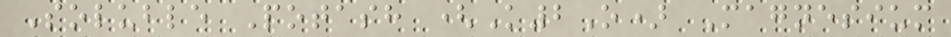Soluble Potash (K2O) Magnesium
